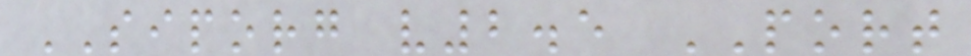SIPORG v2.5 PORT
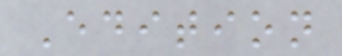Edition
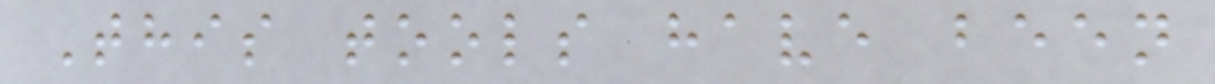This tools have been
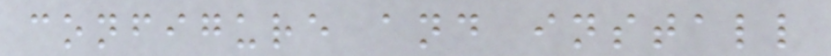configure and install
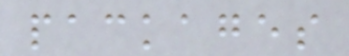packages
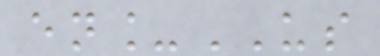en_US
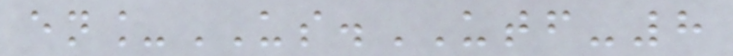en_US.UTF-8
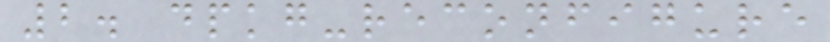2. dpkg-reconfigure
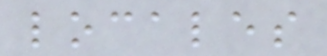locales
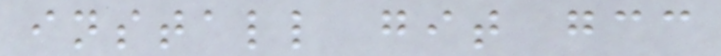install git gcc
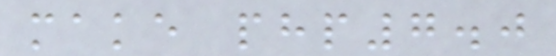make php7.0
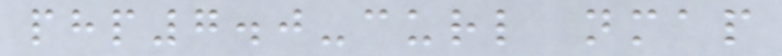php7.0-curl nmap
